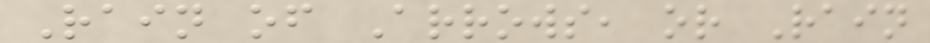Rain of Arrows, or Rain
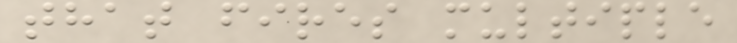that fires multiple
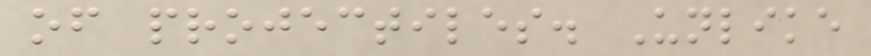of projectiles. Unlike
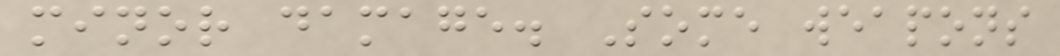minor damage. Some weapons
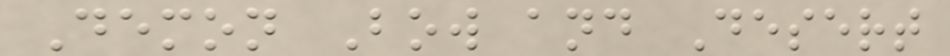Demon Bow and Desert
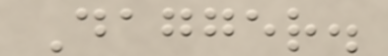Dagger.
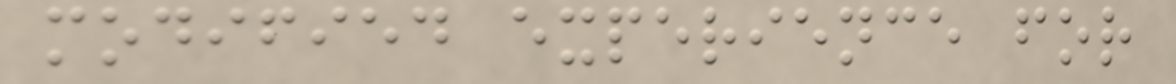modified experience for
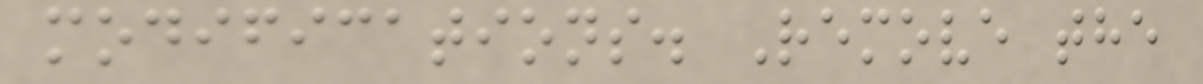modifications. Remove the
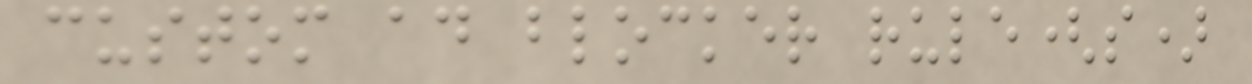custom ad blocker rule(s)
